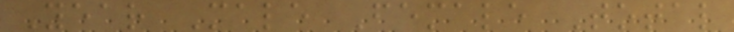Year Male Female Total
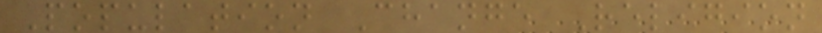Population Change Religion
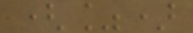(%)
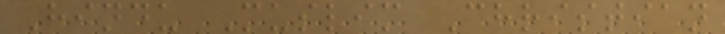Hindu Muslim Christian
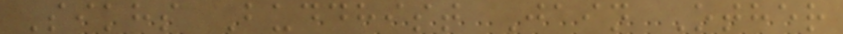Sikhs Buddhist Jain Other
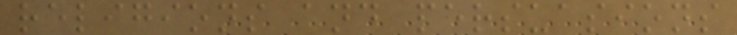religions and persuasions
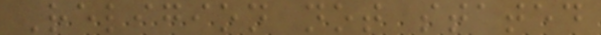Religion not stated
